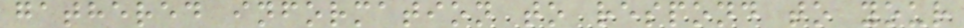gathered information to respond to your
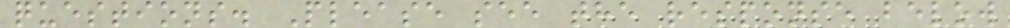questions. Please see the response below
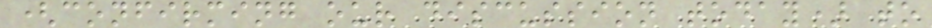(confirming our discussion today) to
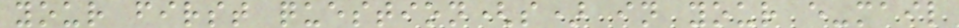your first question(s) in your e-mail
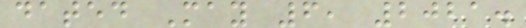dated May 6, 2021.
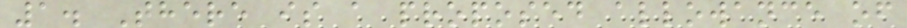1. There is a proposed allowance of
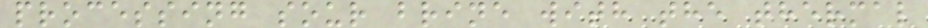processing sour brine with the thermal
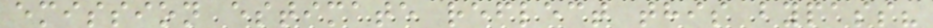emission estimate reflect this bypass?
